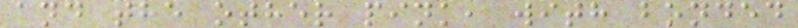and the other pink, with bonded
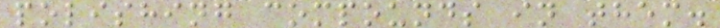polishing compounds in them.
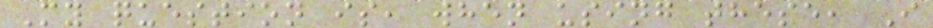My question is, when using these, I
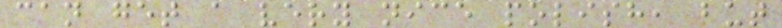can get a very nice polish, but
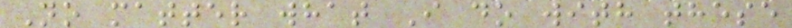No matter what I do with these
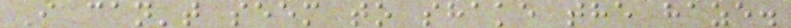I can't seem to shake the haze.
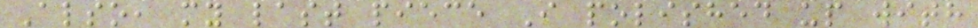Also, my last piece I polished up with
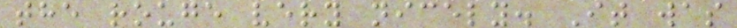the rouge very nicely. It was
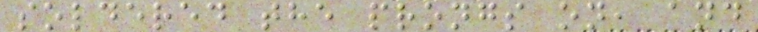soldered the prongs on, and
